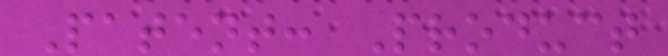Patent: Product
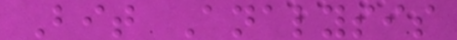Bit Analysis
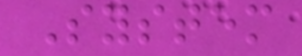System
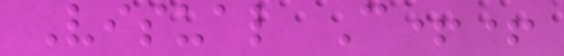Visual C++
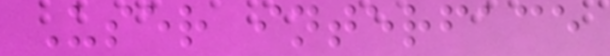User interface
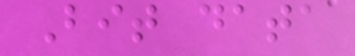Bit data
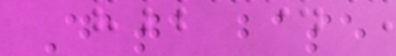Data base
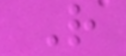R
